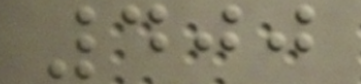400
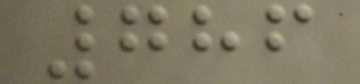786
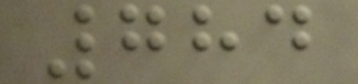784
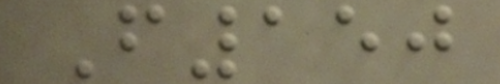F150
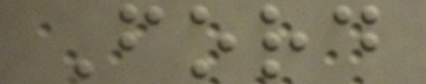Ford
